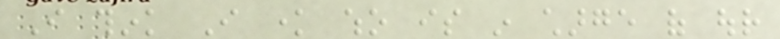I think I know who is in charge of our
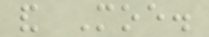and Moe.
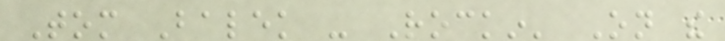Tom Balek - Rockin' On the
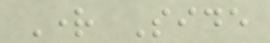Right Side
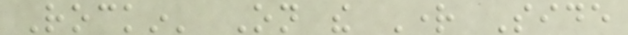Rockin' On the Right Side
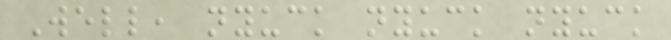Well, nyuck nyuck nyuck
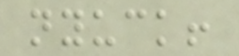nyuck!
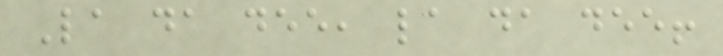La da dee, la da dee!
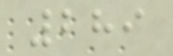289
